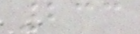233
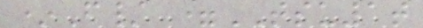*F/ =TSU1t
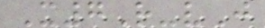X7R-vJ
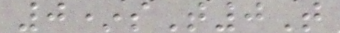0*sT0T
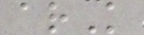arK
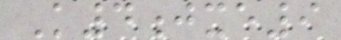K4jxe9
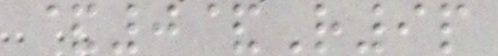&0&R9p
